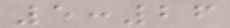5:26
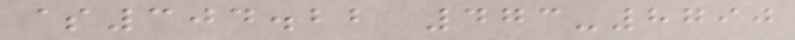$304.22 473-8790
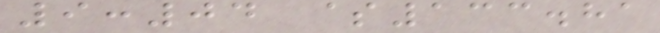9:04 $133.81
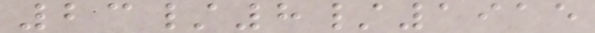23/8/1915
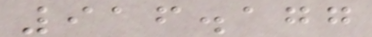916.177
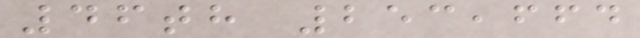46th 253,664
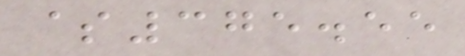$375.55
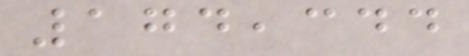174,344
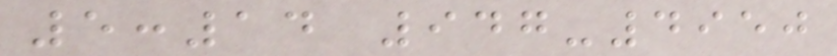5:14 947-4950
